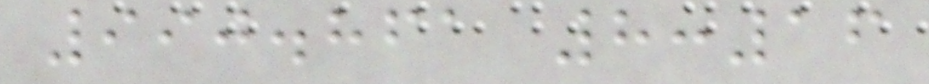990.861 8:16
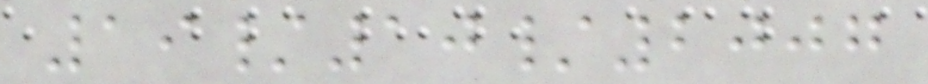19/10/2007
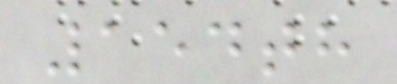154th
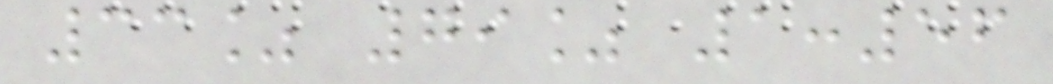33% 79% 1:56
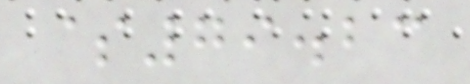$79.23
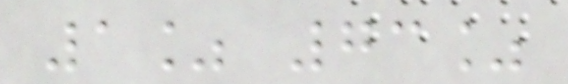1% 73%
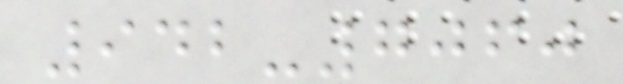942-7060
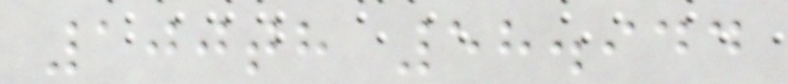100th 58.944
